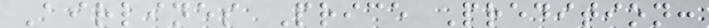Airlines Price Predition:
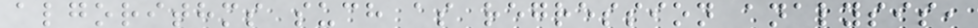algorithms such as regression analysis,
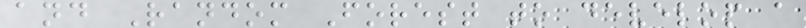and Random Forest to develop a
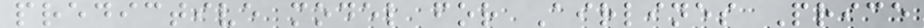predictive model for Airlines Price
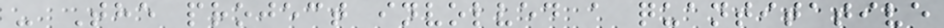- The project involved a quantitative
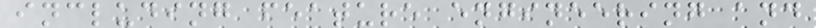including feature engineering and
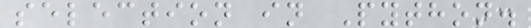selection in Python.
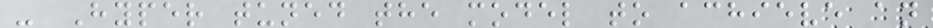- Hyper tuned the model to achieve an
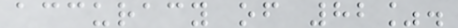accuracy of 82%.
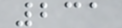231
